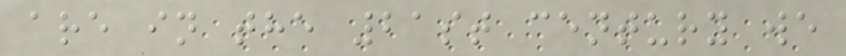are in the 21st century we
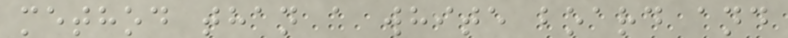method than a white board and
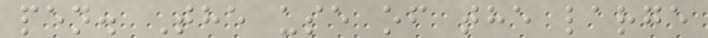pen. The use of the large
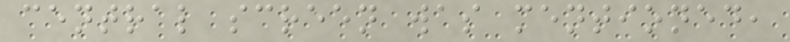central screen was mentioned,
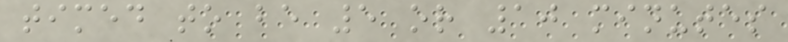timed to be 5 or 10 minutes
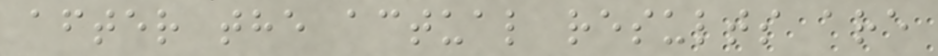after the actual results are
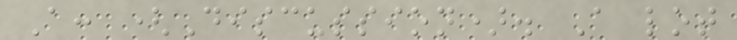A: (Discussion). A lot
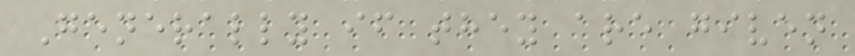Generally if they are given
